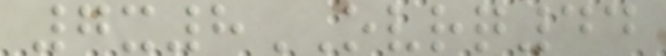7x8OVRQ44
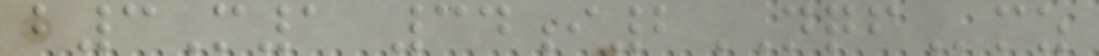b3M1 34i2NQFmz
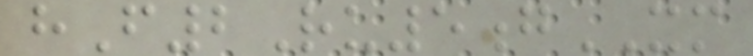hF2Ru5gXM
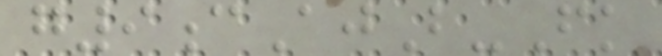g9cAjB-Fk
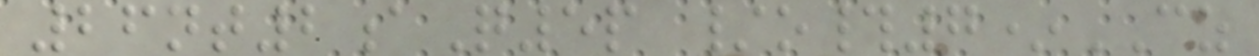26nt2aQ5p /o#7*CZ
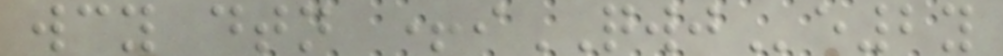wcy dtn +iQWJe2y
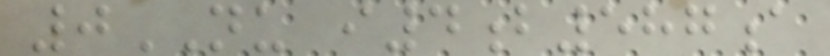0NU i4b587a
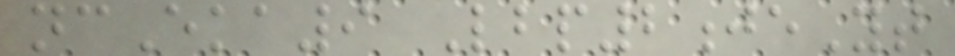ncEka9 Lbp2jeYt
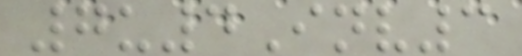7u4Inv3
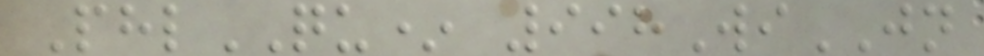PhlQU* 998WiJN
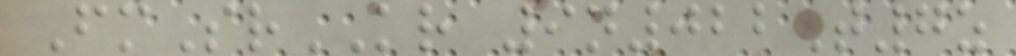FmSrKR 9n022T7z
